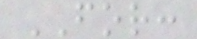FOR:
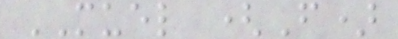MUEL (F)
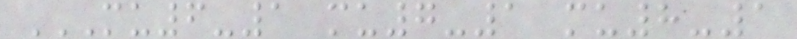MU6-1 MU7-1 MU8-1
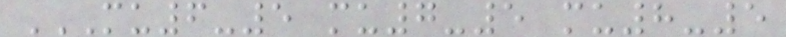MU6-5 MU7-5 MU8-5
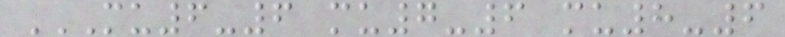MU6-6 MU7-6 MU8-6
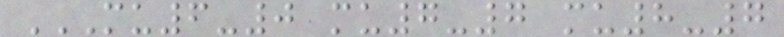MU6-0 MU7-7 MU8-7
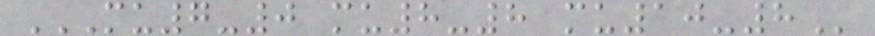MU7-0 MU8-8 MU10-8
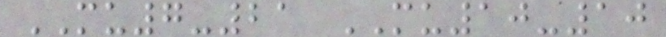MU7-21 MU10-10
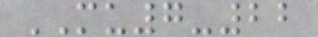MU7-22
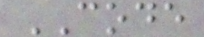CODE
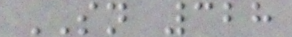SN 328
